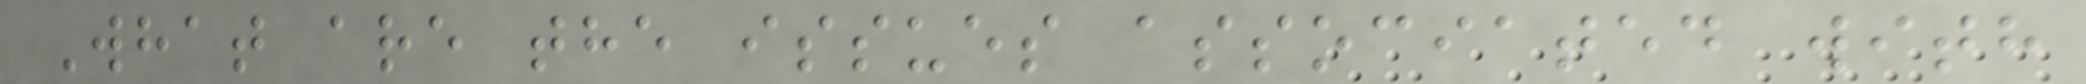What are the issues associated with
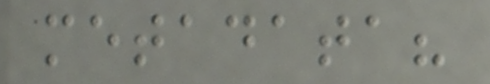metadata?
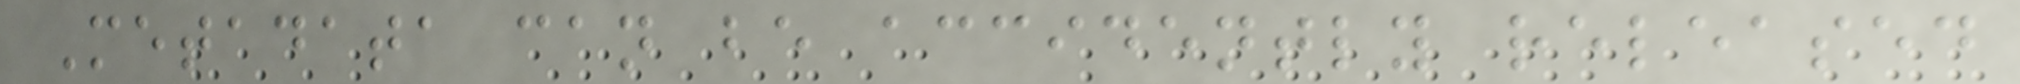Metadata can be accidently released
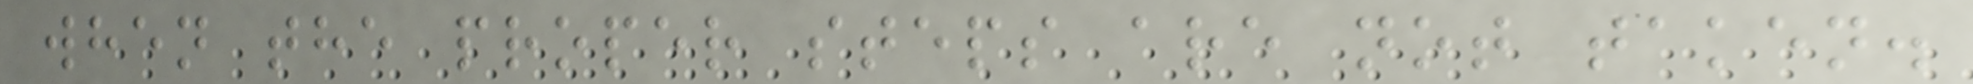when the proper steps are not taken.
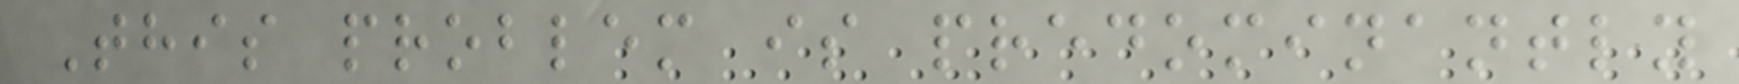This problem is predominantly
